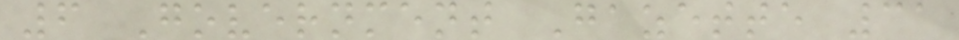6 Government Gazette 31
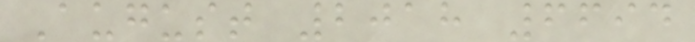August 2018 6694
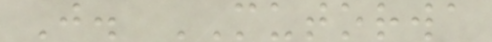J. MUTORWA
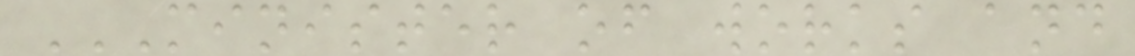MINISTER OF WORKS AND
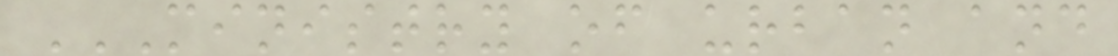MINISTRY OF URBAN AND
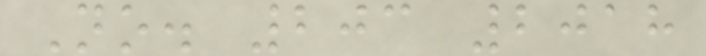No. 203 2018
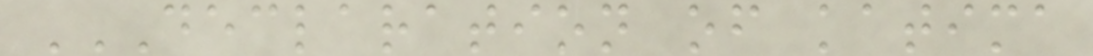DECLARATION OF KATIMA
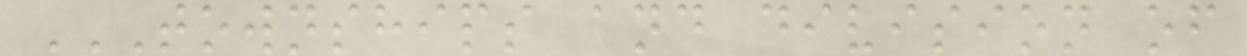TOWNSHIPS AND DIVISION OF
